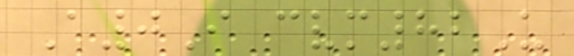A0I cvm82U
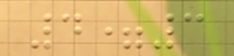4=3
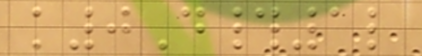k0D#1l
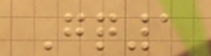Gq1
